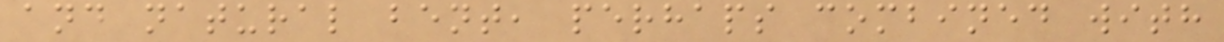and natural bent, perhaps combined with
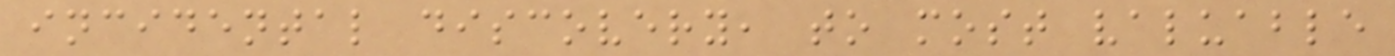incidental discovery, to most valuable
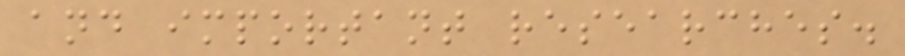and important researches.
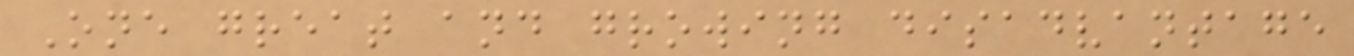One great and growing disadvantage
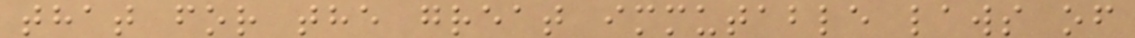that for the great immutable laws of
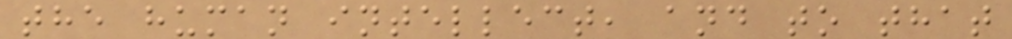the human intellect, and to that
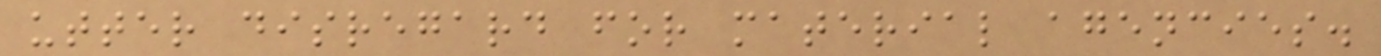utter disregard for material agencies.
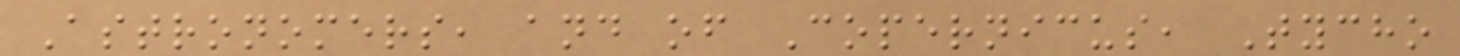Astronomers, and of Copernicus, Tycho
